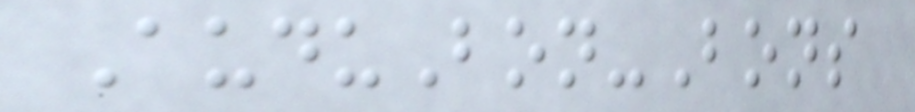AuduBon-Bons
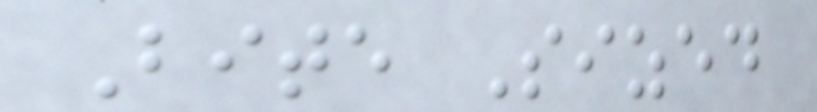Bite Sized
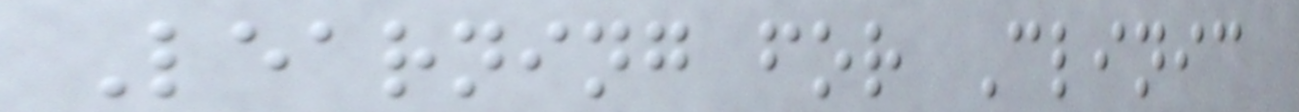Learning for Clinic
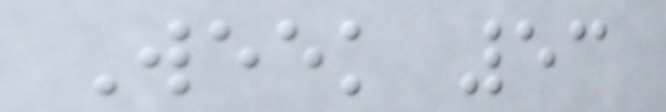Week 53
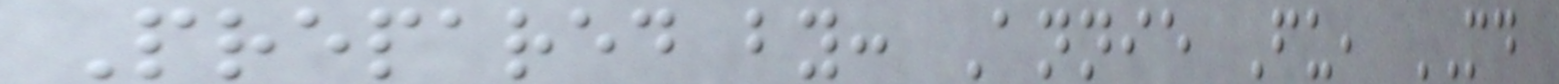Prepared by: Annie Fu, MD
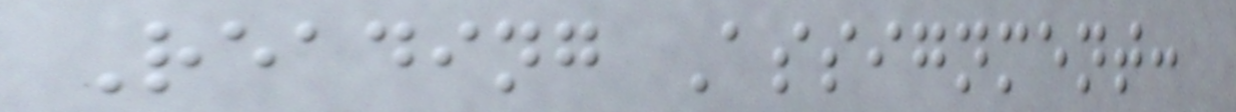Reading Assignment:
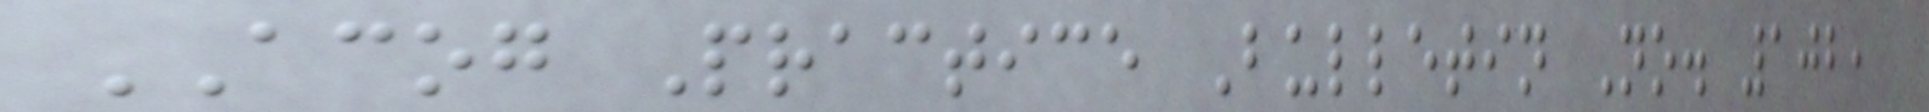ACOG Practice Bulletin No. 102,
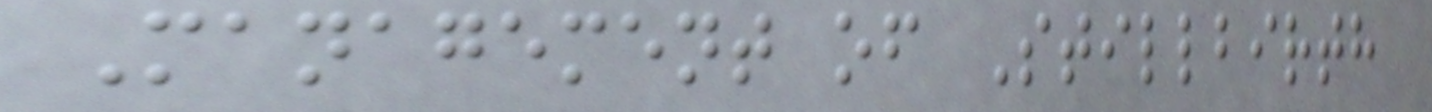Management of Stillbirth
